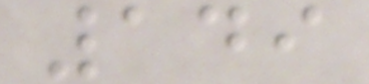149
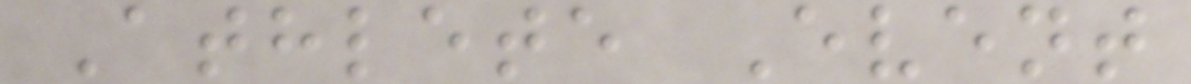Athlete Event
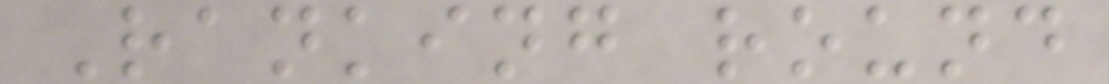Ranking round
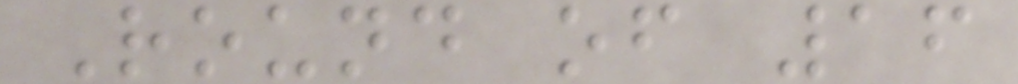Round of 16
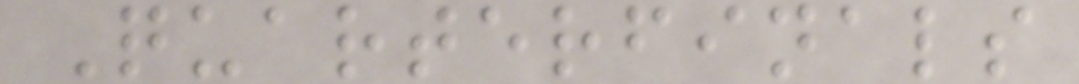Quarterfinals
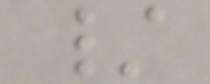/
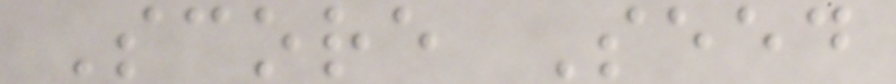Score Seed
